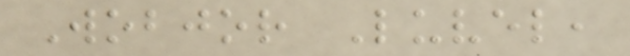Wobjor Luvel,
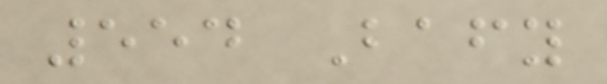554 Bafy
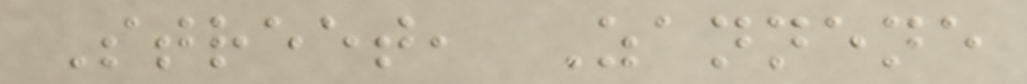Street, Zannene
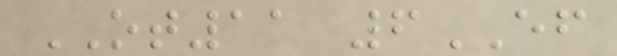OT11 6EF
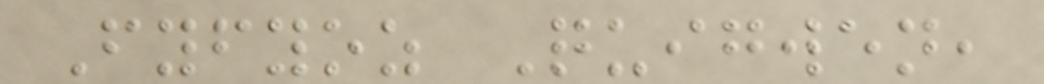Fyfyoz Quigwen,
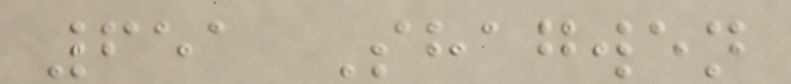651 Shagwen
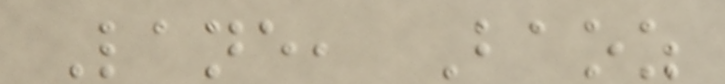Lane, Baoz
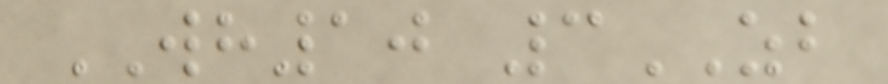WH10 3ZB
